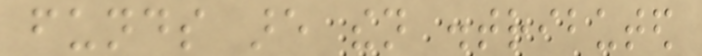funds are then distributed
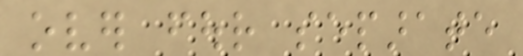over four separate
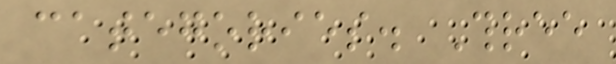categories. Three
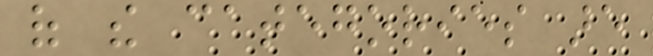of the categories are
